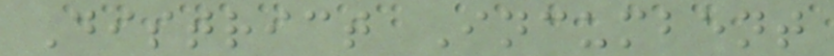District Incumbent
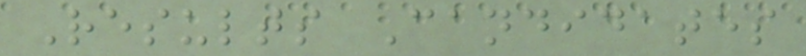Results Candidates
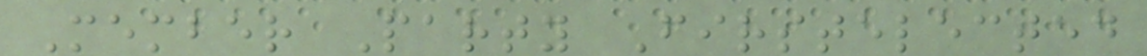Member Party Firstelected
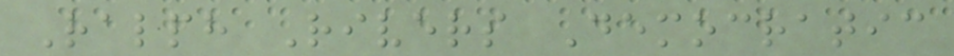Ralph Rivers Democratic
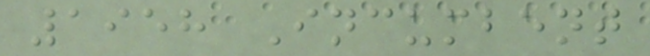1958 Incumbent
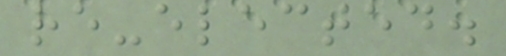re-elected.
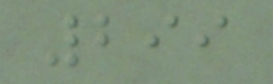299
